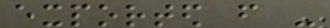exported from -
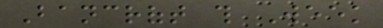Bancroft this Week
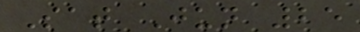Sat Jun 25
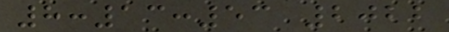8:13:53 2022
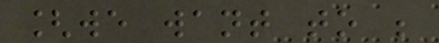[we want to be
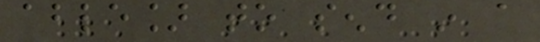able] to send in a
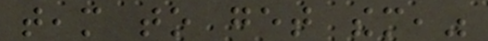team to get them,"
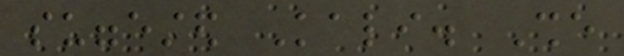suggested Kali. She
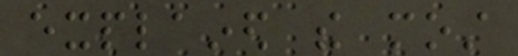explained the most
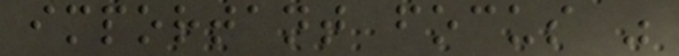important focus was
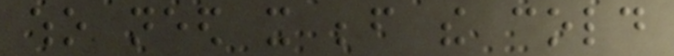who need it before the cold
